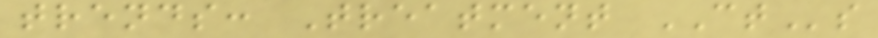trends: Treatment CTs
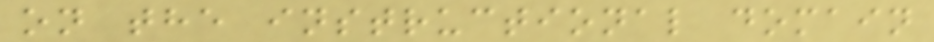on the instructional domain
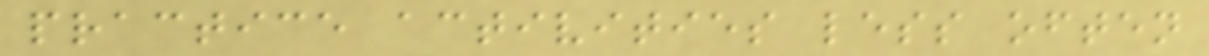practice activities less often
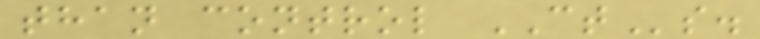than control CTs.
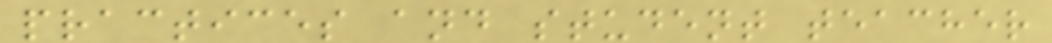practices and student teacher
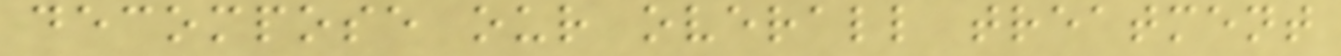decompose our overall treatment
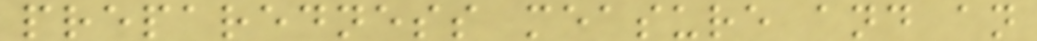preparedness measure and an
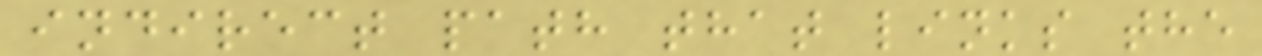indirect path that links the
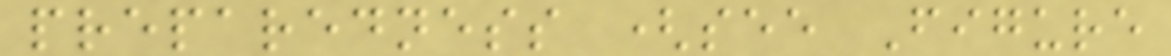preparedness (see Figure
